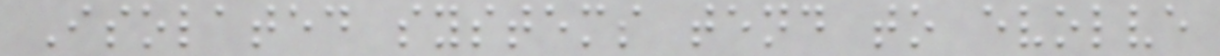Isolated systems tend to evolve
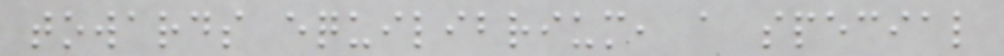towards equilibrium, a special
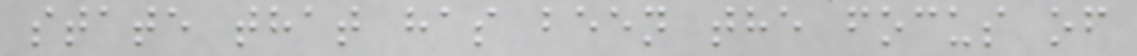state that has been the focus of
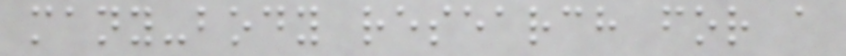many-body research for a
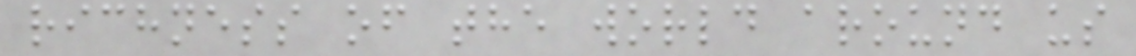richness of the world around us
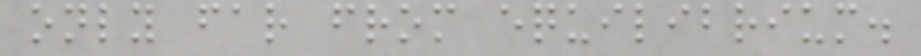only far from equilibrium.
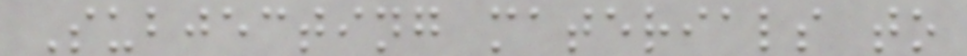Subjecting materials to
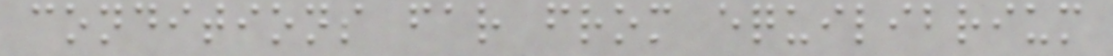conditions far from equilibrium
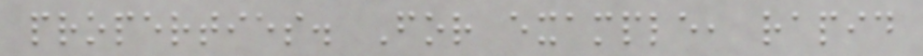properties. For example, rapid
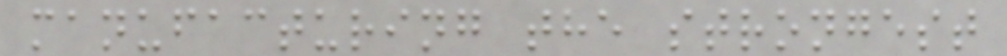manufacturing the strongest
